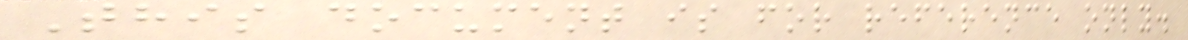This document is for reference only.
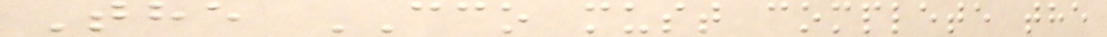The CCO must complete the
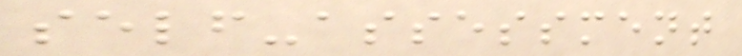self-assessment
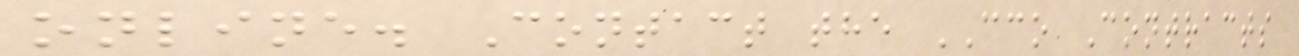online. Contact the CCO Contracts
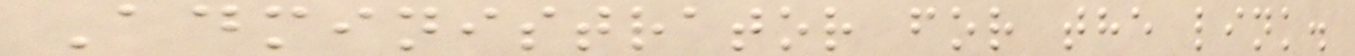Administrator for the link.
